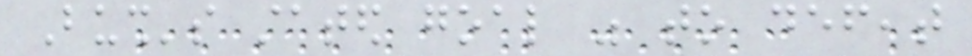Bush's stated goal was to defeat
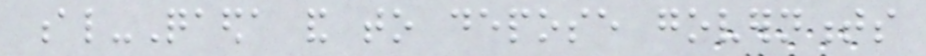al-Qaeda and to depose governments
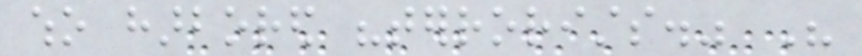who harbored "terrorists." His
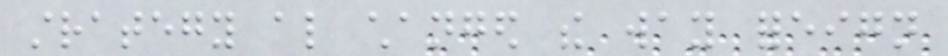strategy also changed the way foreign
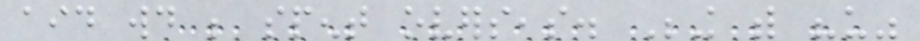aid would be spent overseas. Being with "us"
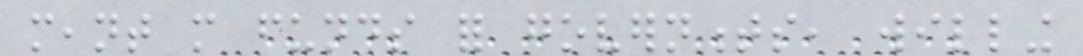meant more funds for governments, willing
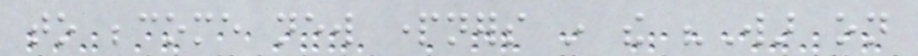to become new partners in the "War on
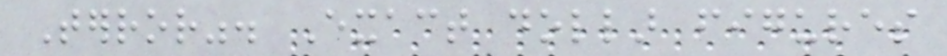Terror". Exact dollar figures
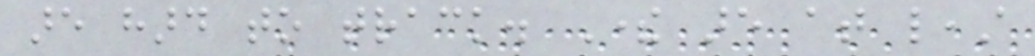are hard to track. There are at least
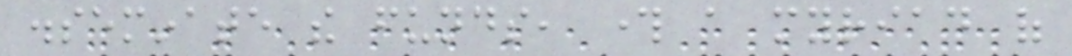disseminate the funds, through a myriad of
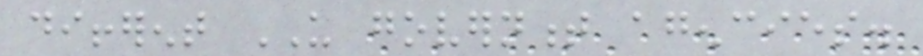different US government agencies.
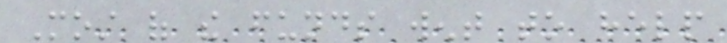Most of the funds went to help
